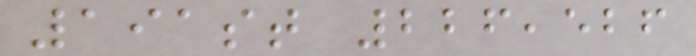191st 226,526
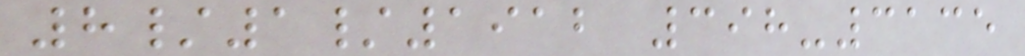8/1/1912 398-3135
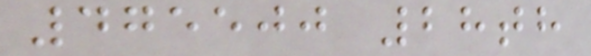475500 28th
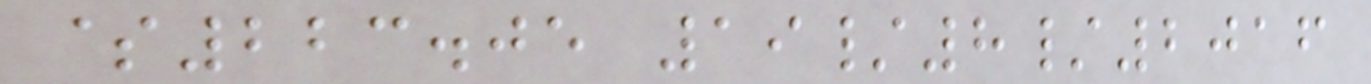$223.05 19/8/2016
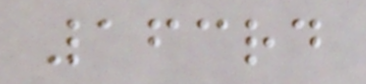163rd
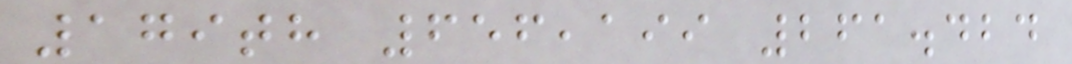179th 656,199 261.424
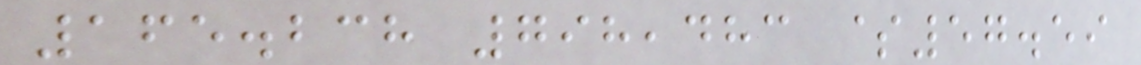165.238 798,483 $57.59
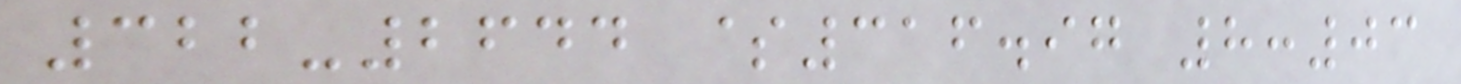322-2644 $316.97 8:03
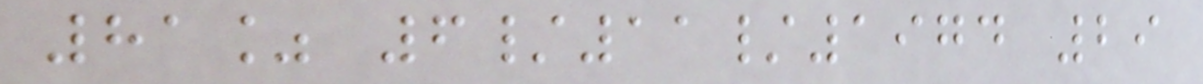81% 6/11/1974 29
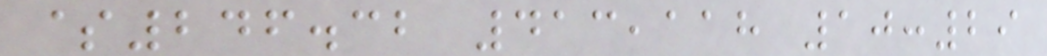$246.32 413,118 10:29
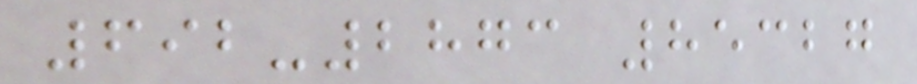692-2873 85327
